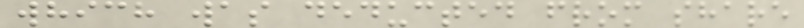which was deducted from share
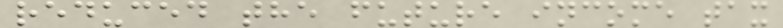reduced the future income tax
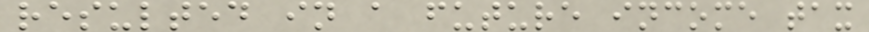resulted in a future income tax
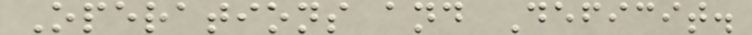Operations and Deficit.
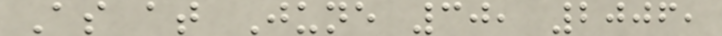As at June 30, 2006,
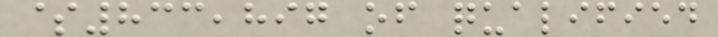$833,897 of qualified
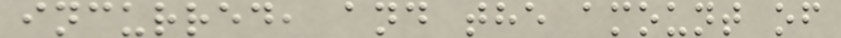incurred, and the amount of
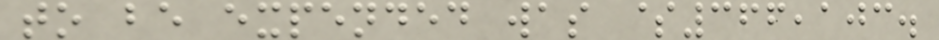to be expended was $366,103.
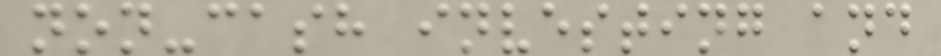non-cash investing and
